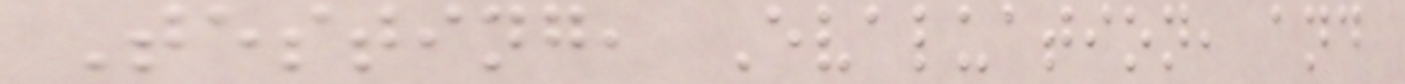Testing, Evaluation, and
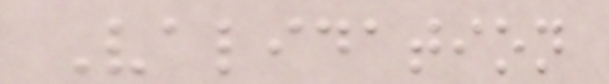Validation
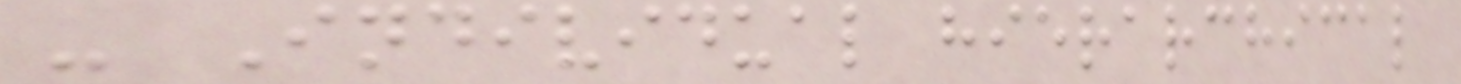- Individual hierarchical
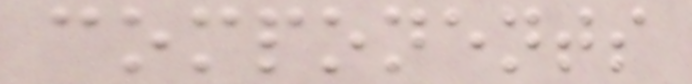components
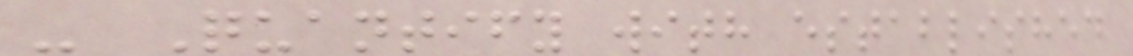- Quantify with established
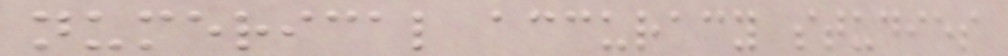numerical accuracy studies
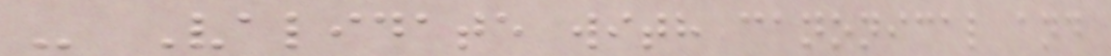- Validate with canonical and
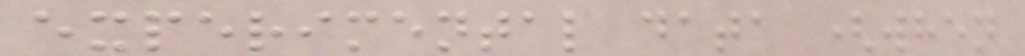experimental data (when
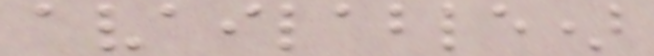available)
